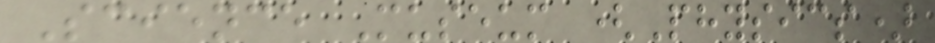Science Museum (Physics)
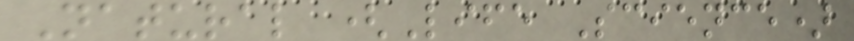Natural (Life Science)
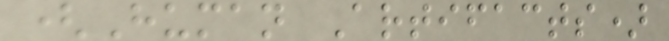(Human Artifacts)
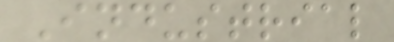Industrial
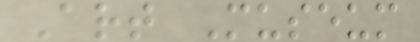Art Museum
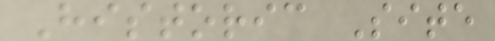Historic Site
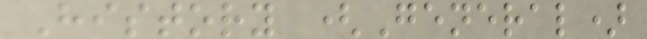History (General)
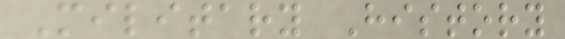Military History
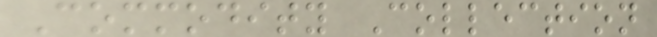Commodity Collection
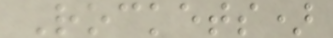Rockets)
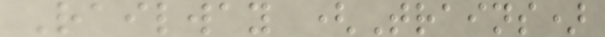Railway (Trains)
